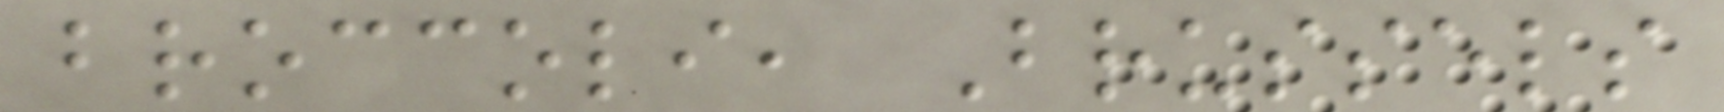broccoli, Brussels
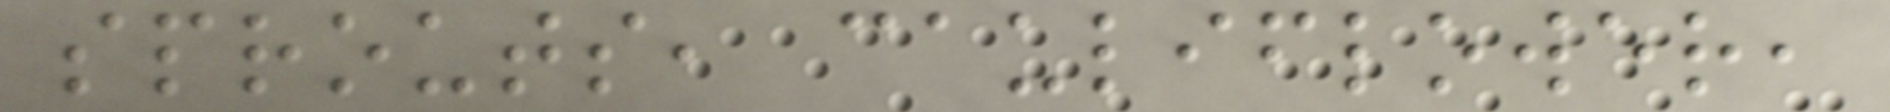sprouts, cauliflower,
